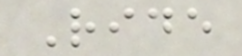Ride
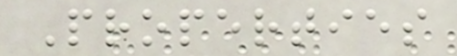Properties
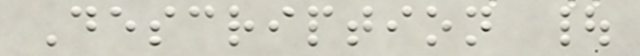Description |
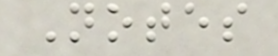Notes
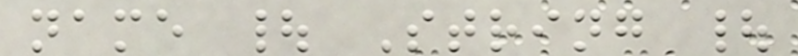name | String |
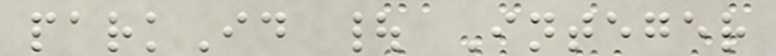parkId | Integer
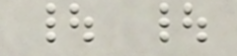| |
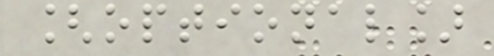[optional]
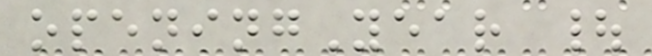openingYear |
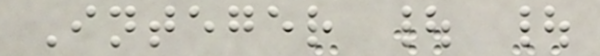Integer | |
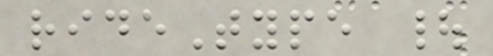rideType |
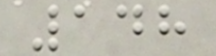148
